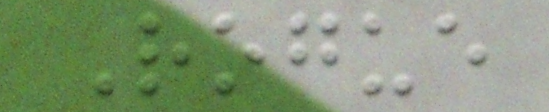Rogue
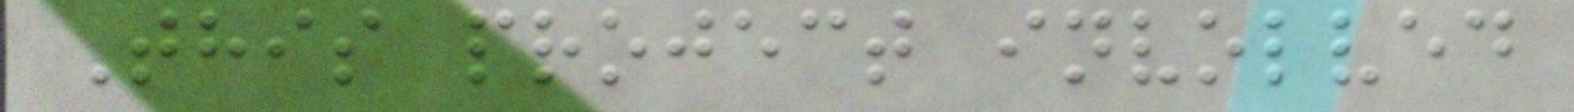This project involved
